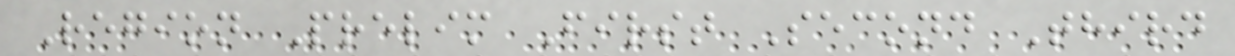Region Prelim First Second Third
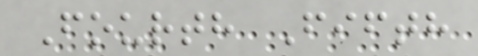Fourth Fifth
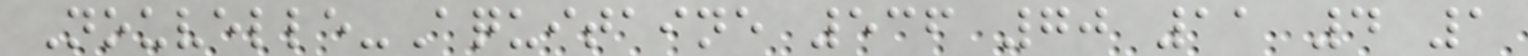Nouvelle-Aquitaine 536 70 11 4 1
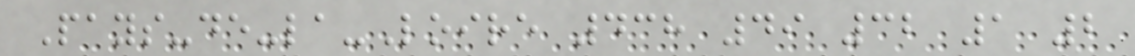Pays-de-la-Loire 438 49 32 1 2
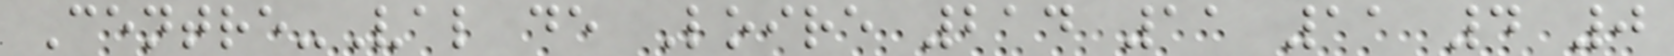Centre-Val de Loire 214 11 11 4 0
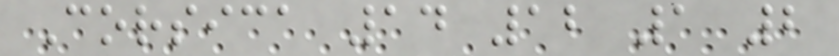Corsica 14 12 1 2
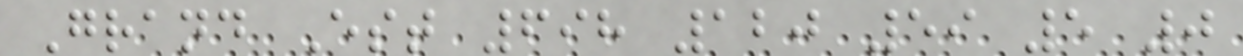Grand Est 698 120 59 5 0
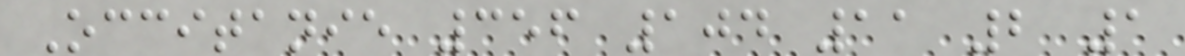Occitanie 356 104 11 2 1
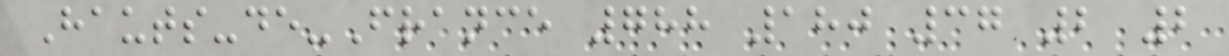Hauts-de-France 788 180 37 2 2
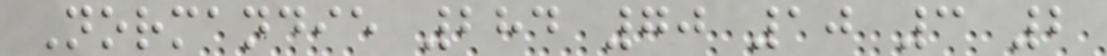Normandie 284 70 10 3 2
